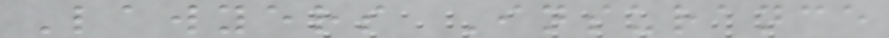Lawyers Insurance
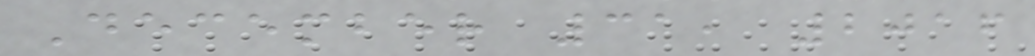December 31, 2016
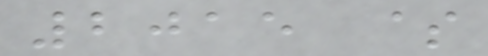2015 $
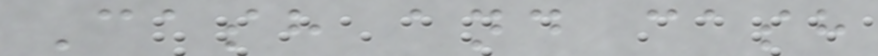Cash and cash
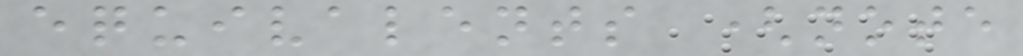equivalents (note
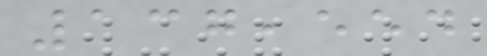137,554
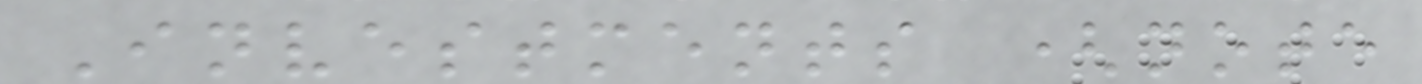Investments (note
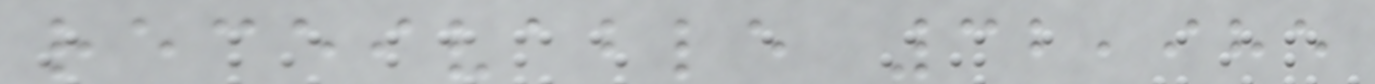receivable 32,985
